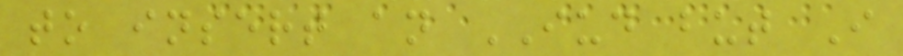to insert an IUD but I
